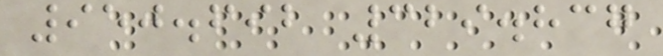950.692 329.837
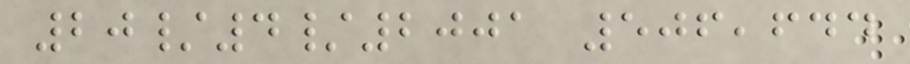20/4/2001 506,644
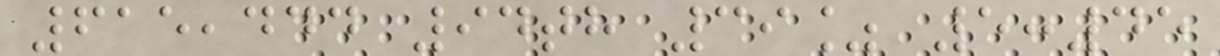615,444 94th 39% 5:45
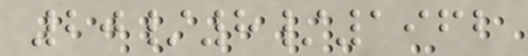20/8/1962
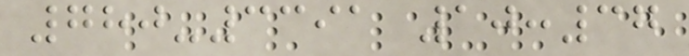780-3391 10:37
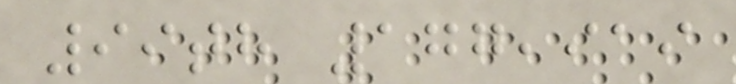99th 177,919
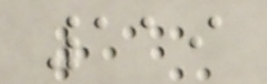119
